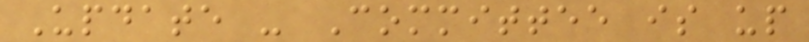Update - Committee is up
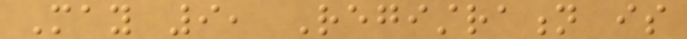May 9, Registration is
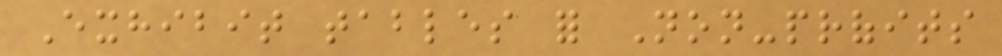Exhibit tables for Non-profits
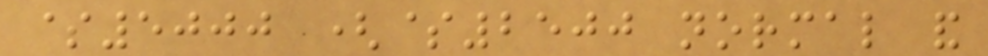$5000 ($2500 normal and
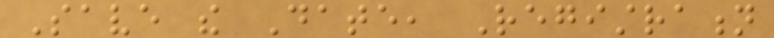Save the Date, Registration
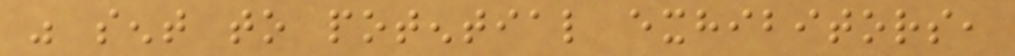was sent to potential exhibitors,
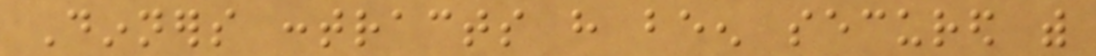Dinners contracts have been secured with
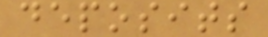deposits
